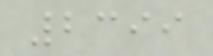2399
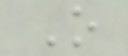O
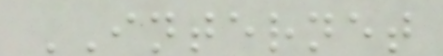INTERNET
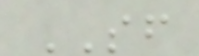SF
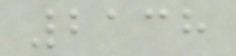2138
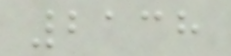2138
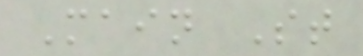Main St
